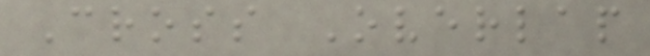Cross Overlap
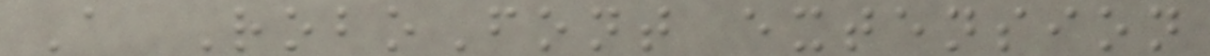A RoboFont extension
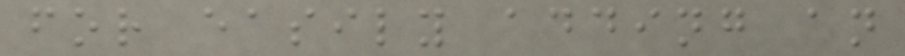for easily adding an
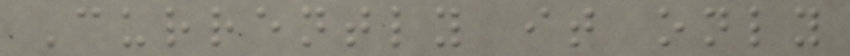Currently it only
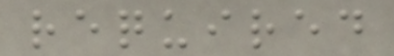required
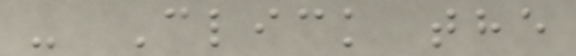- Click the
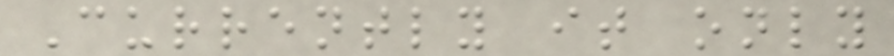Currently it only
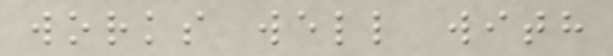works well with
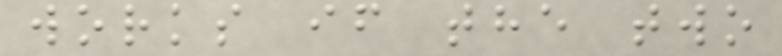works if the two
